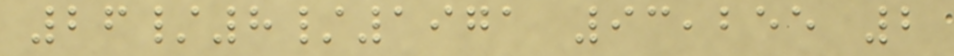26/8/1971 93,255 2
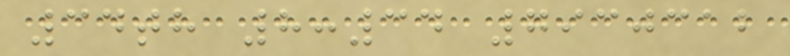34th 8:34 7930312
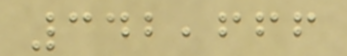342,666
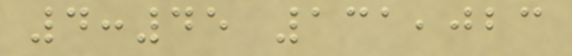4:45 131,023
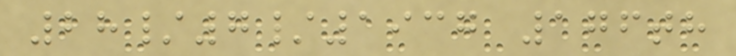28/7/1937 176th
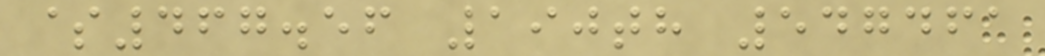$467.56 190th 547461
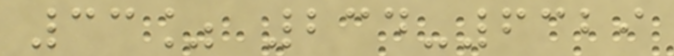33% 234-6329
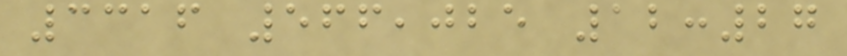3316 566,025 12:27
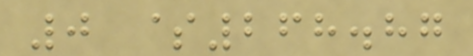0 $268.87
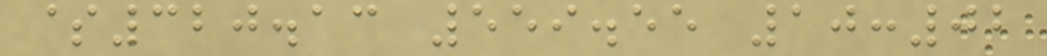$320.13 559.55 10:02
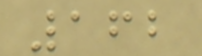162
